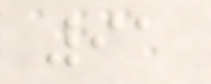91
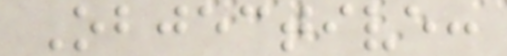Objective:
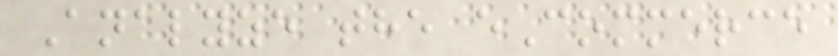Analyze the eCommerce
